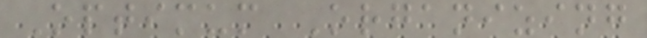Optimum Organizing
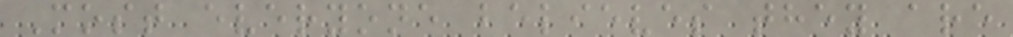Most everyone believes they are
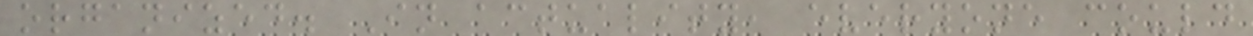organized. In actuality, everyone could
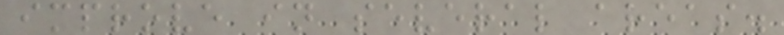improve in several areas.
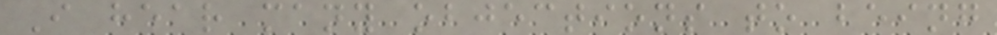I hear many objections to being
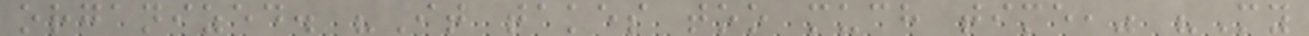organized. "It takes too much time," "My
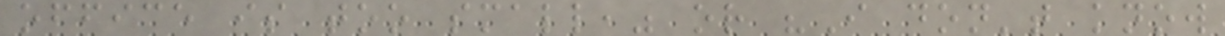office is too small," or "I don't know
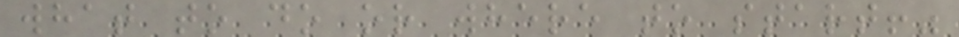what to do or where to start!"
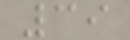39
